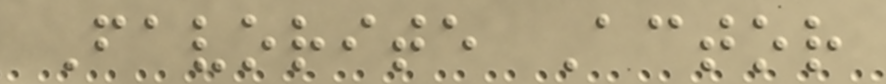Favorite Actor
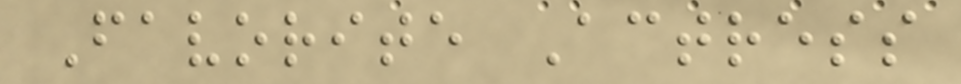Favorite Actress
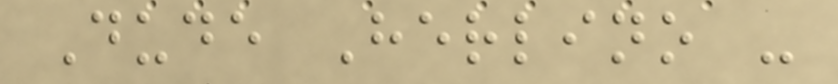Dude Herlino -
